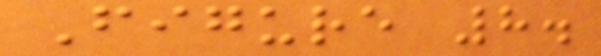Figure 8.
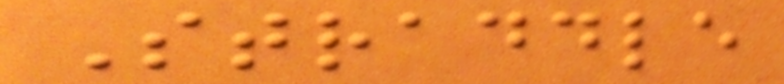Straddle
